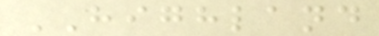HIGHLAND
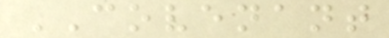COVENANT
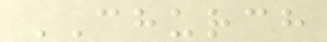CHURCH
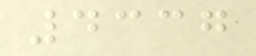4337
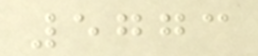5773
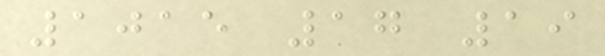1015 17 19
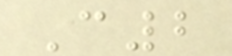C2
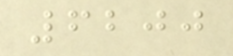6200
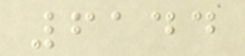6144
